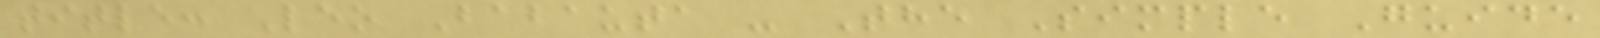title: Leo Babauta - The Simple Guide
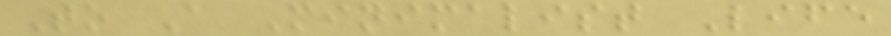To A Minimalist Life
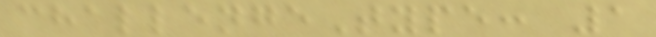challengeType: 1
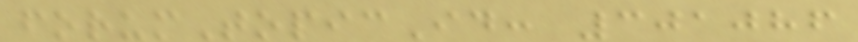forumTopicId: 301086
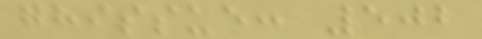ghissue: 502
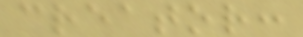creator:
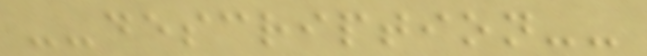--description--
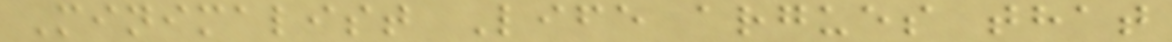Minimalist Life argues that
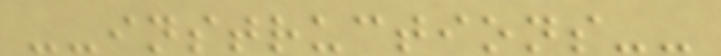--instructions--
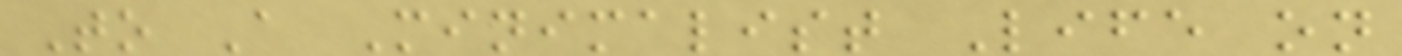To A Minimalist Life on
